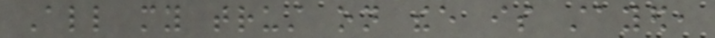All my trust on thee is stayed,
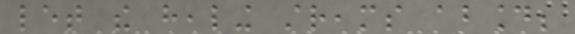let the healing streams abound;
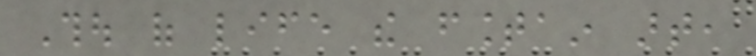Thou of life the fountain art,
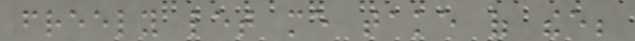freely let me take of thee;
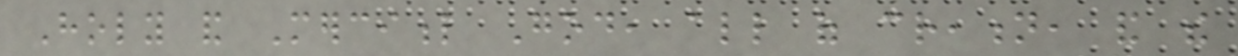Holy and Merciful God, all of creation, and the
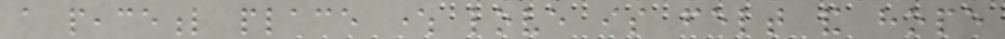a peaceful place where love is felt and hope
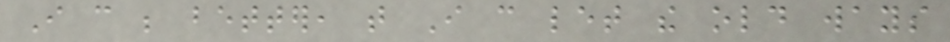I can be better, that I can let the old ways
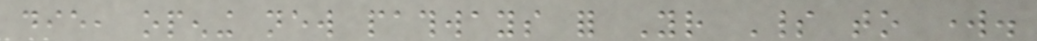die, opening new pathways for Your Spirit to work.
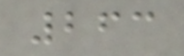263
